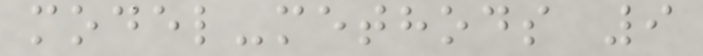model-methods 9
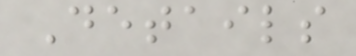Details
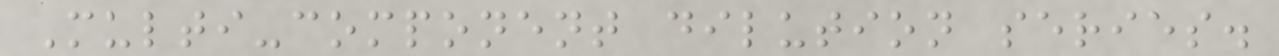Multi-component dilution series.
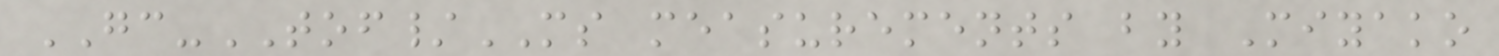GC-TOF/MS measurements by Miyako
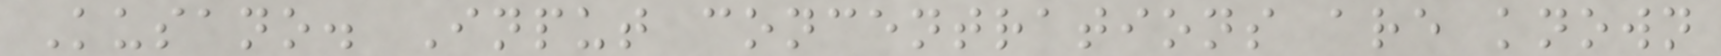Kusano. Input concentrations are known
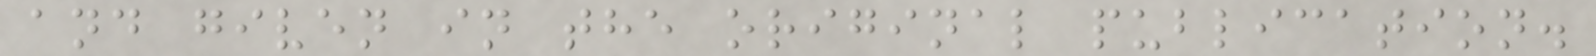and given in the original publication.
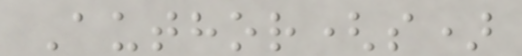Author(s)
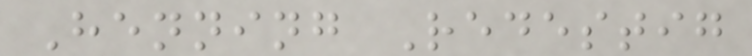Henning Redestig
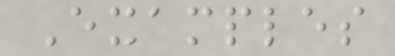Examples
